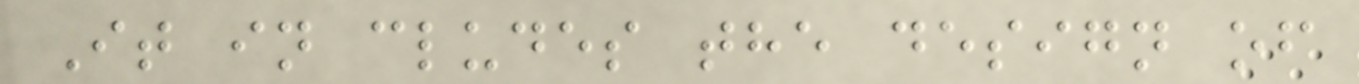It in cludes the design of
